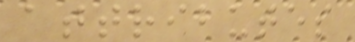attributes
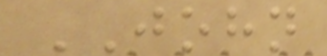JOHN
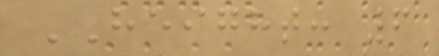HEIGHT: 6
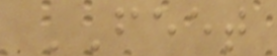FEET
